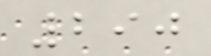290
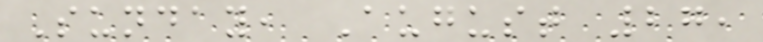Sunday, August 27,
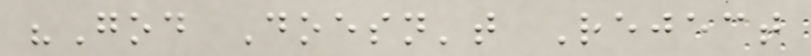"God Doesn't Reject
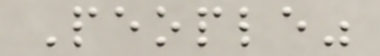People"
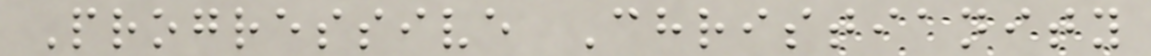Progressive Christianity
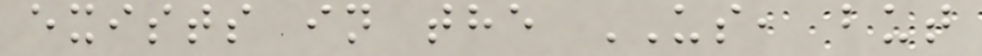exists in the US, but
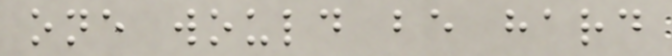one would be hard
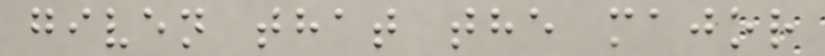given that the major
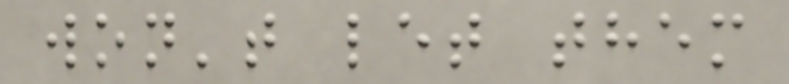won't let them
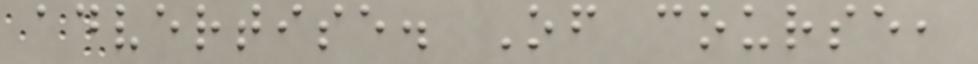advertise. Of course,
